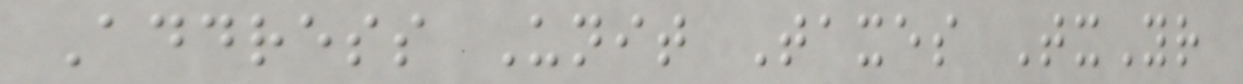Address Unit Taxes TxYr
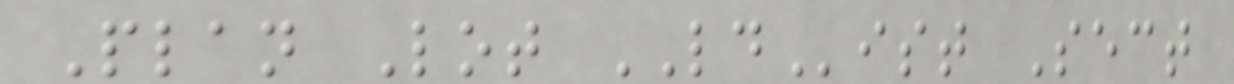Plan Lot LDist Sect
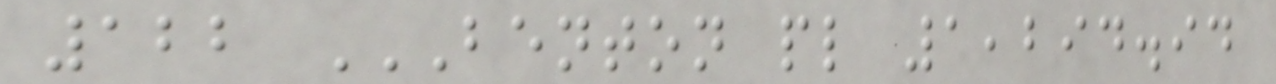122 BENTON PL 1,294.94
